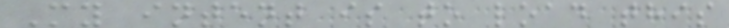My intent is to load this
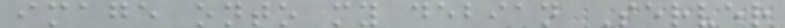image onto my debian Server
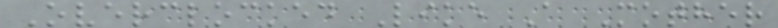Overclocked Like A Mother
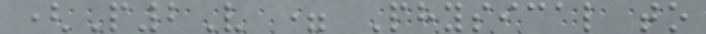(P2V = Physical to
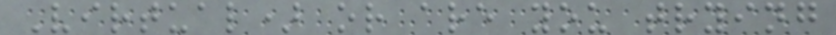Virtual) or are you trying
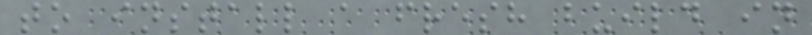to install a fresh build in
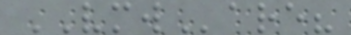VMWare?
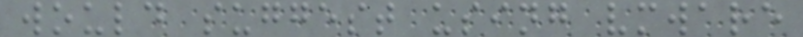would suggest using vmware
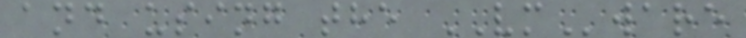and using the VMware
